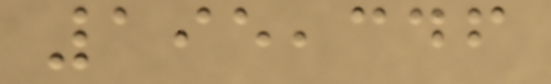195,346
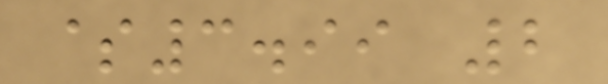$3.99 2
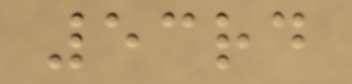53rd
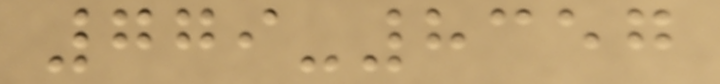779-8357
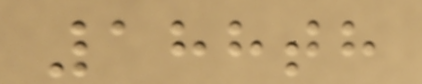188th
